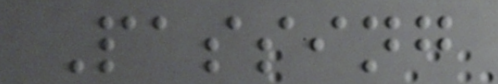Passing
